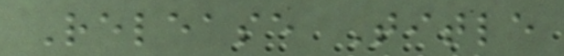Release Title
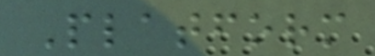Platform
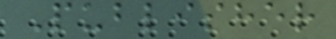Publisher
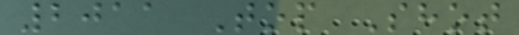2011 Top Shot
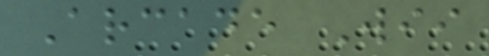Arcade Wii
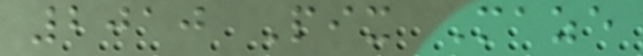2010 Pix Maze
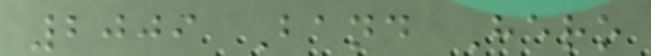2009 Band Hero
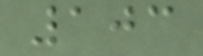103
